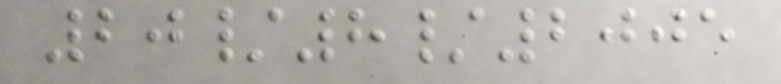20/8/2005
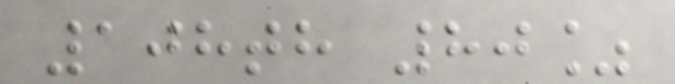108th 80%
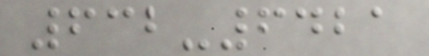632-6421
